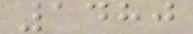1480
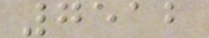7512
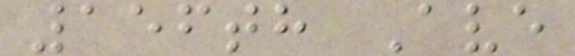156th Ave
